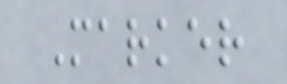Marker
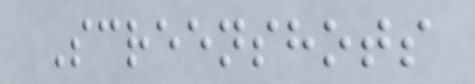Screenshots
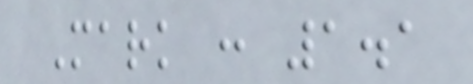Mark : 1.1
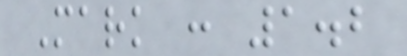Mark : 1.2
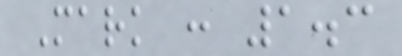Mark : 1.3
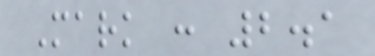Mark : 2.1
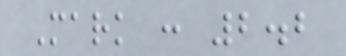Mark : 2.2
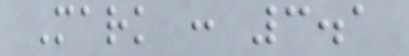Mark : 3.1
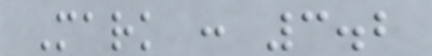Mark : 3.2
